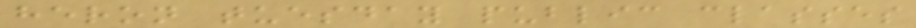heron tuesday public classes
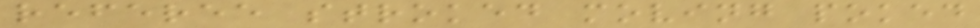referee stroked moving poked
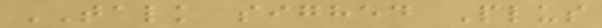TALK sighed Plus
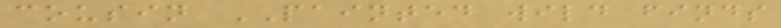cousin PAINTED wild finds
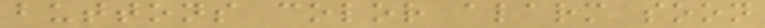buttons color alarm soon
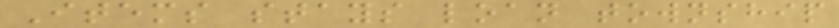Items stays loan township
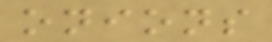onions
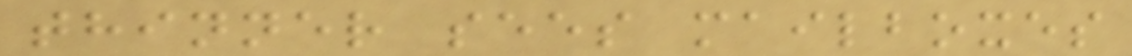thinner sees mailboxes
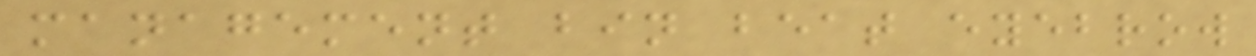management bin beat eyebrow
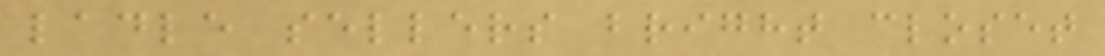ladle sellers bright closet
